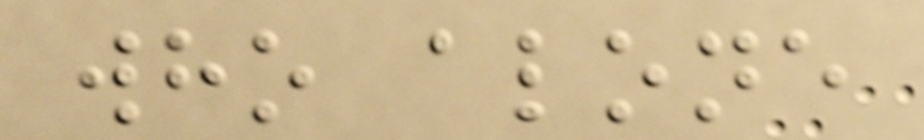who alone
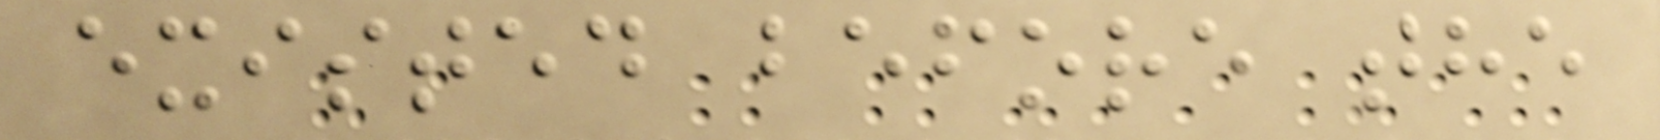existed before the
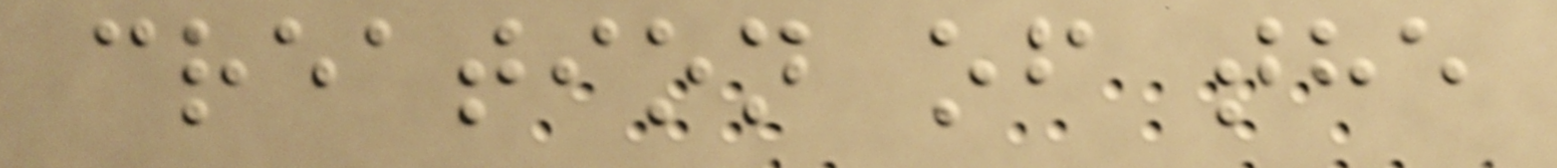creation of the
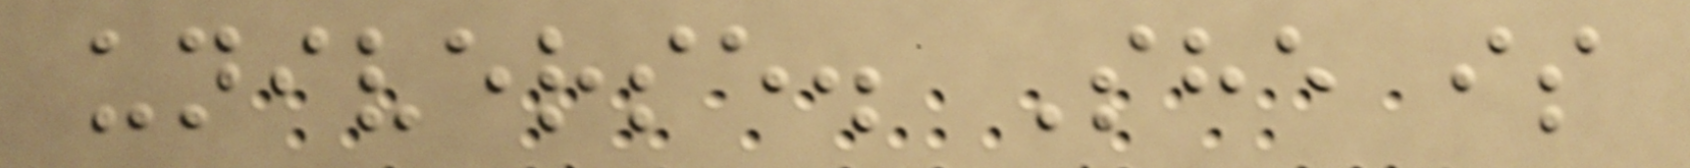universe. She is
